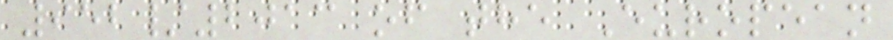952/2013 of the European
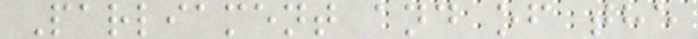Parliament and of the
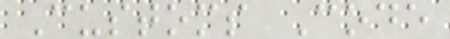Customs Code
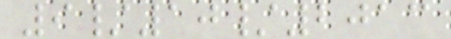9/10/2013
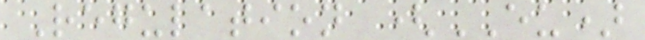Regulation (EU)
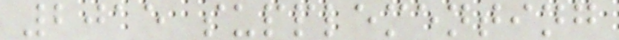2015 supplementing
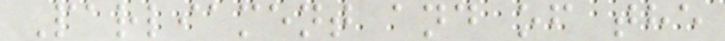Parliament and of the
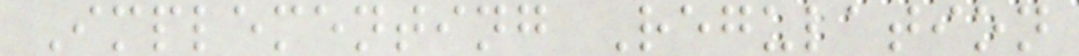Implementing Regulation
